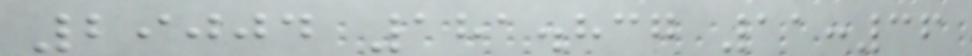29004 181.837 11:36
